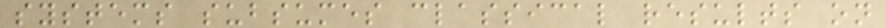systems subsumes classical results on
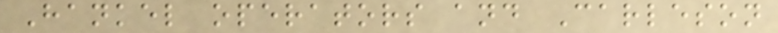Hankel operators and Carleson
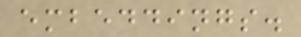embeddings.
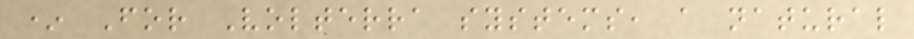* For Volterra systems, a natural
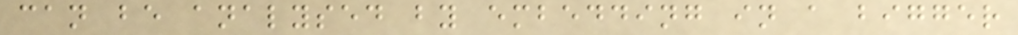can be analysed by embedding in a bigger
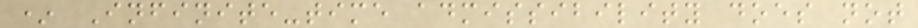* Infinite-time admissibility does not
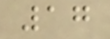17
